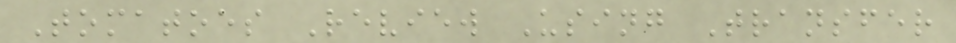Tomatoes Review Using Transfer
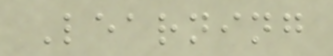Learning
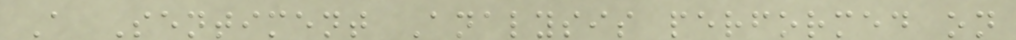A Sentiment Analysis performed on
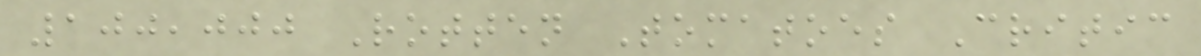100,000 Rotten Tomatoes Critic
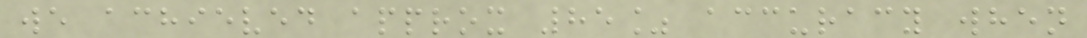we achieved approx 85% accuracy when
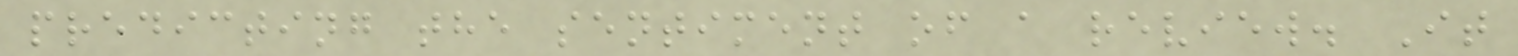predicting the sentiment of a review. It
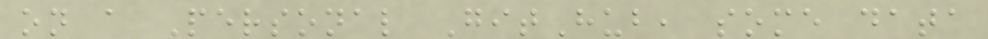on a Personal GitHub, some data
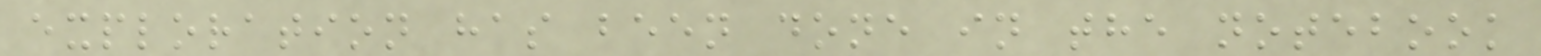exploration has been done in the notebook
